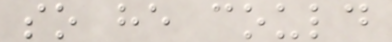so he could
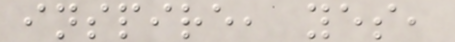inspire, yes,
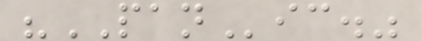"PANic."
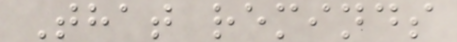That reminds
